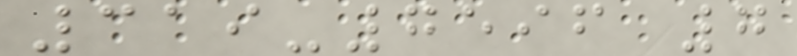319-7596 7
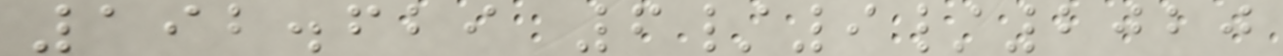192.629 6/9/2020
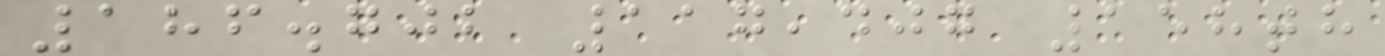186.702 117,407 158th
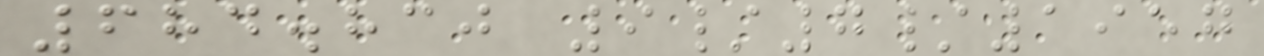684.830 9/7/1957
